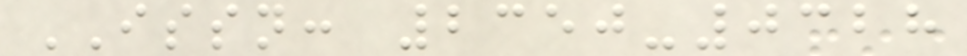ISSN: 2350-0328
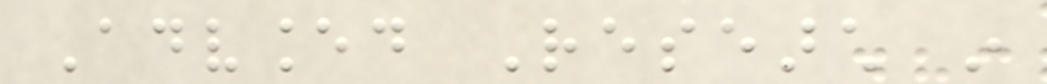Advanced Research in
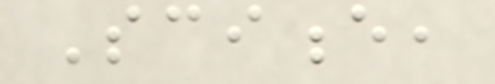Science,
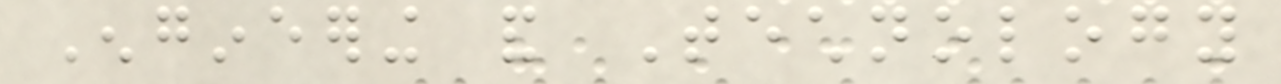Engineering and Technology
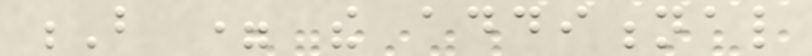B = the additional
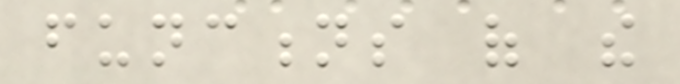functions of the
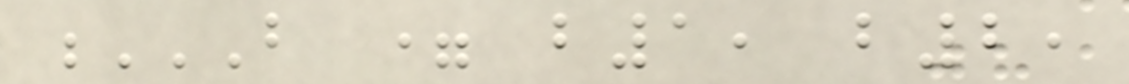B = B1, B2,
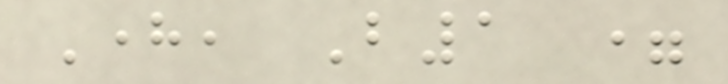Here, B1 =
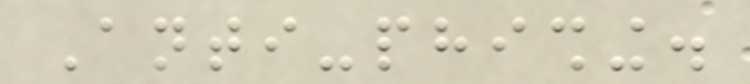Anti-phishing.
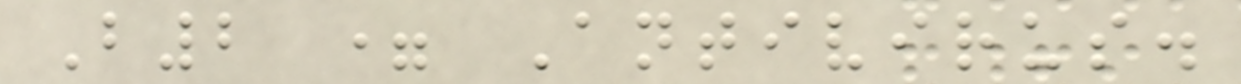B2 = Antivirus.
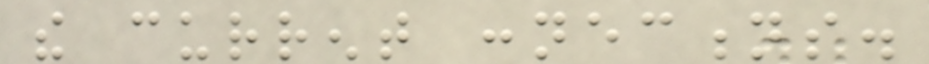the current connections.
